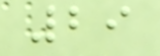29
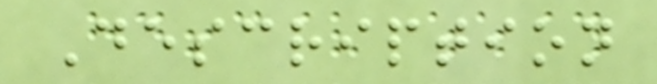Description
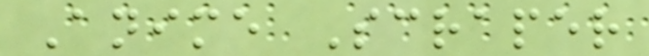Anime Scraper
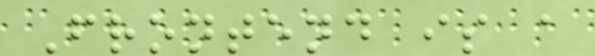Frontend is a
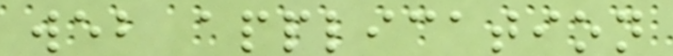web application
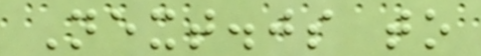Next.js to
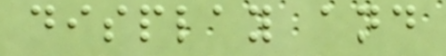display and
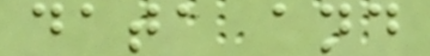data and
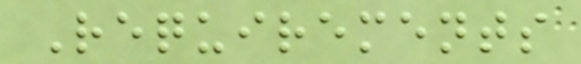Requirements
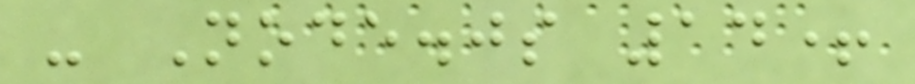- Node.js 14+
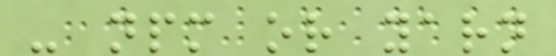- npm or yarn
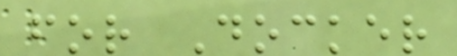for Docker
